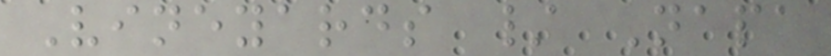Vineyards / Napa
